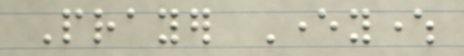Prayer Everywhere
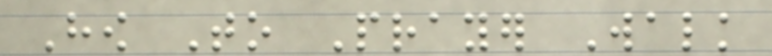How To Prayer Walk
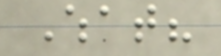What?
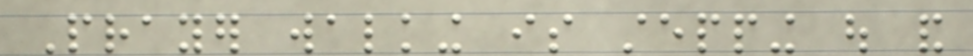Prayer walking is stepping out and
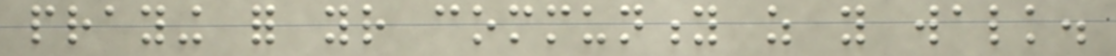praying for your community as you walk.
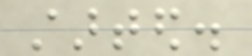started.
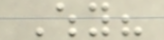Why?
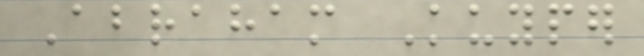Abraham Kuyper
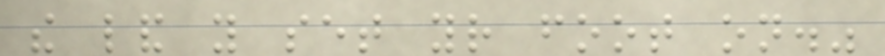the land you set your foot on."
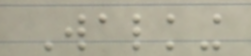Walking
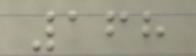168
